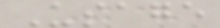Usage
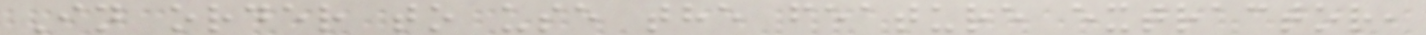In order to use the feature extractor,
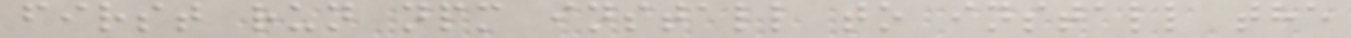first run npm install to install the
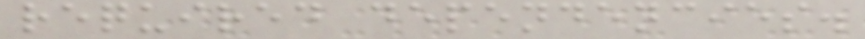required dependencies.
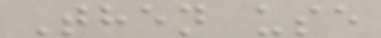Then use
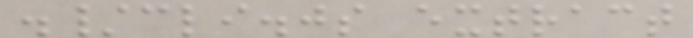./cli.js extract
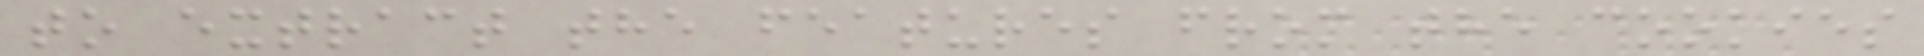to extract the features from the cookies
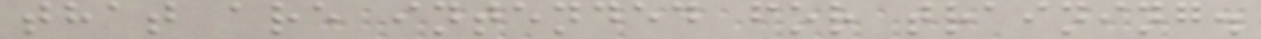that are intended for training.
